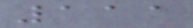111
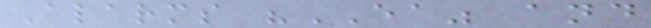Alarms "EA" and
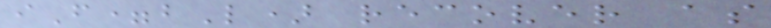iF=bL) recover as
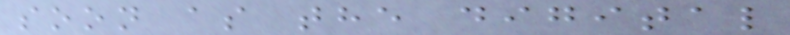soon as the digital
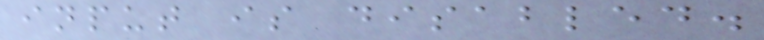input is disabled.
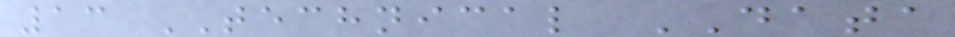13 TECHNICAL DATA
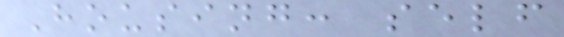Housing: self
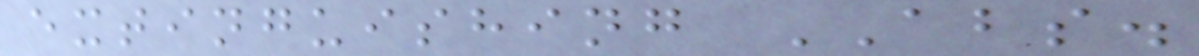extinguishing ABS.
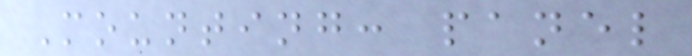Mounting: panel
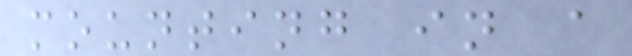mounting in a
